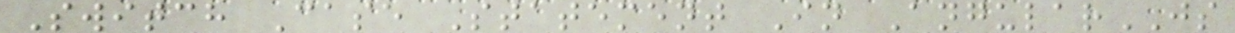Switch Case Statement In AngularJS
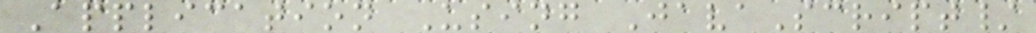Application Using JavaScript/
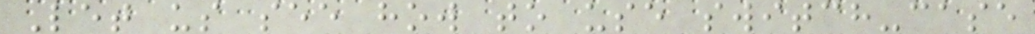Let us see how to use switch-case
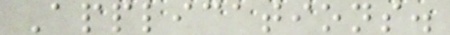Applications.
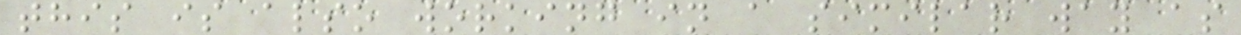this is also working in a similar way as
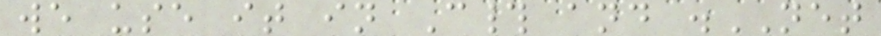we use it in C# and .NET
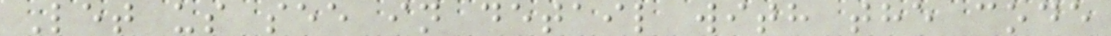Let us see in detail with the code
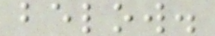below.
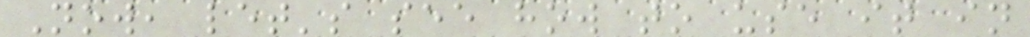Now, let's see how to use it in
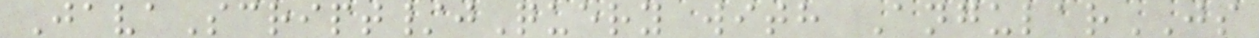JavaScript/jQuery with AngularJS
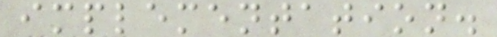implementation.
